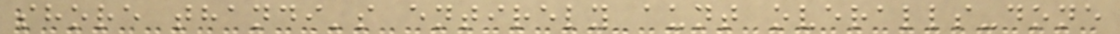shore thandi's entirely aunt overalls-done
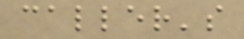caller's
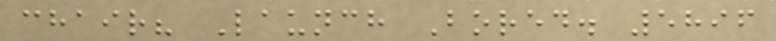chair? Launch Bored. 5896
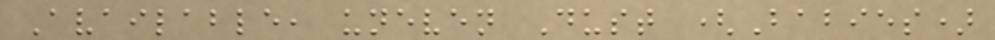Available, uneven Dust (Babies)
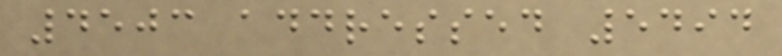4503 addressed 5494
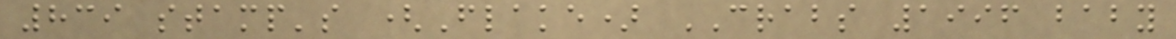839 stamp's (Flake) CRABS 1996 baby
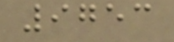9753
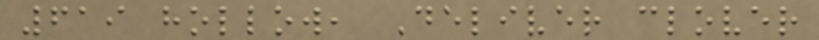619 hollow, Deliver clover
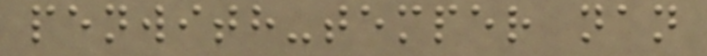penwith-temper nan
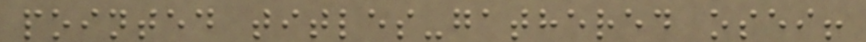pointed titles-gathered osei!
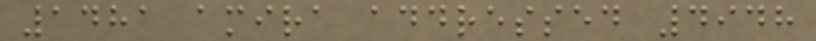1481 amira addressed 4948
